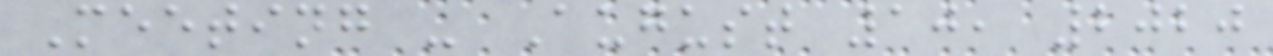Meeting - August 10, 2020
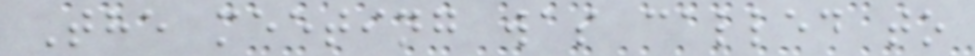The meeting was called to
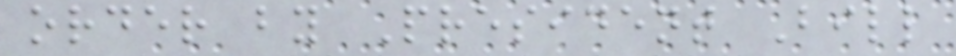order by President Bill
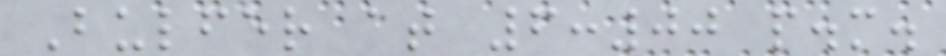Bulfer at 6:00 p.m.
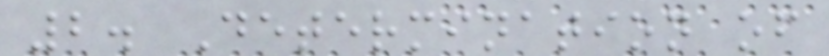2. Determination of
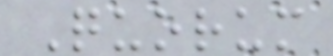Quorum
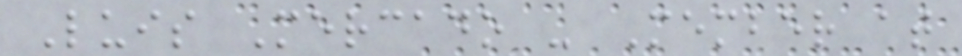Luis Mercado - Member at
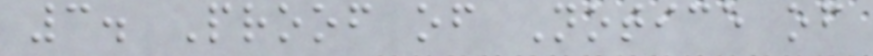3. Proof of Notice of
